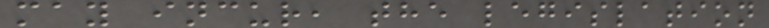may incur, the legislation
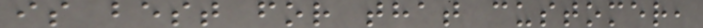is best for that customer,
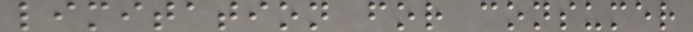limitation for consumer
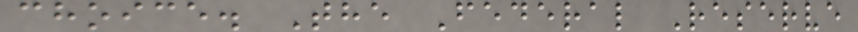choice. The Federal Reserve
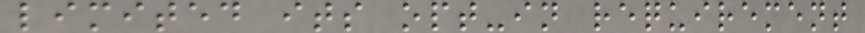limited its opt-in requirement
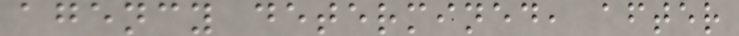agency determined, after
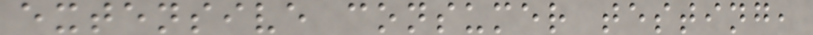extensive consumer testing,
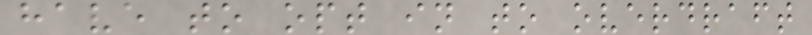have to opt in to overdraft
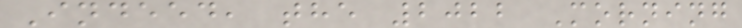Indeed, the 2022 Morning
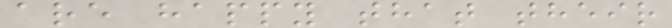are happy that their
